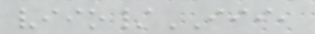viio/III,
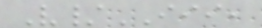V/III,
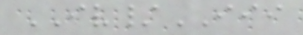IV/III
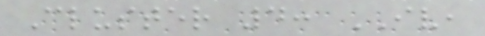Cluster 4: IV,
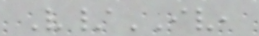V/IV,
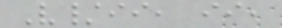V/ii, ii,
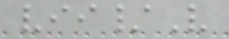vii/V
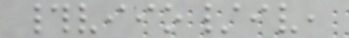#viio/iv,
